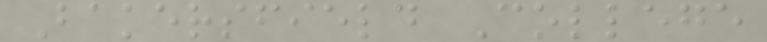Bakersfield College
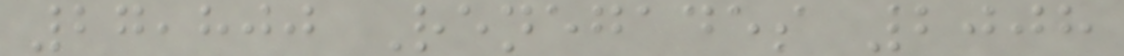27,800 Renegades 2008
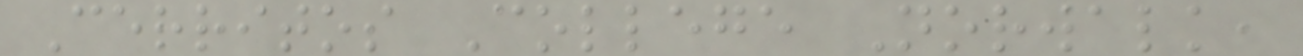Cerritos College Norwalk,
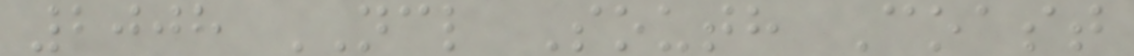2008 NCL South Coast
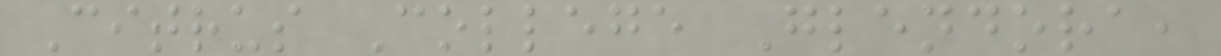Citrus College Glendora,
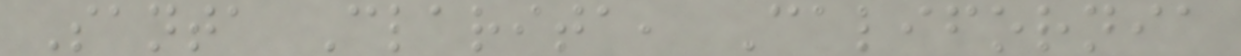Santa Clarita, California
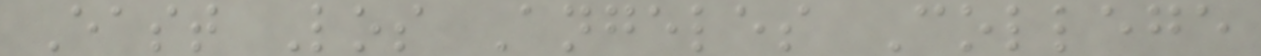East Los Angeles College
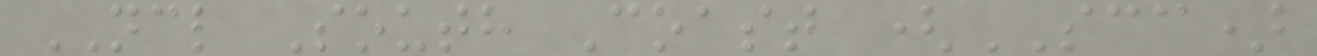NCL South Coast (SCC)
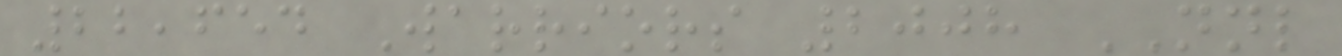22,654 Warriors 2008 NNL
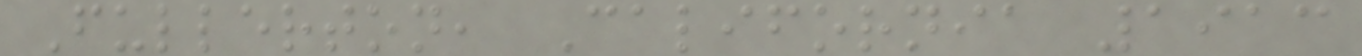Fullerton, California 1913
